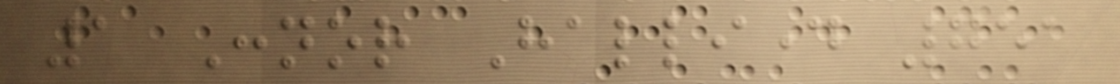1 Connor Halliday 751
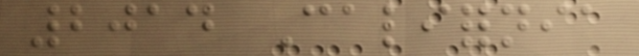2014 California
